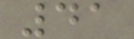41
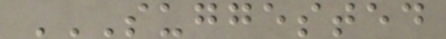SUGGESTED
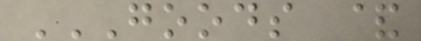GOODS &
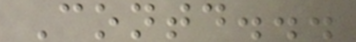Contd...
